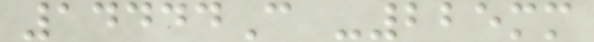14444C -225mm
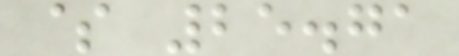$ 25.71
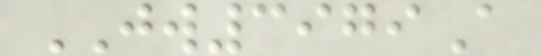JW3979A
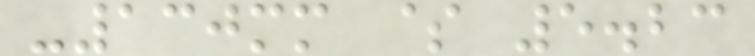-130mm $ 5.23
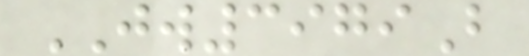JW3979B
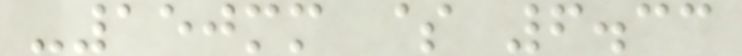-150mm $ 6.33
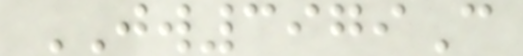JW3979C
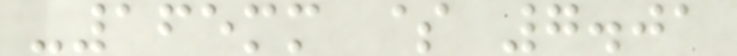-165mm $ 7.01
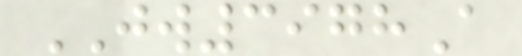JW3978A
